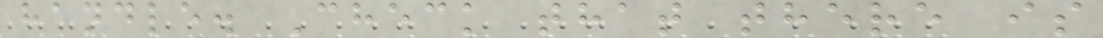handle. Check that there is
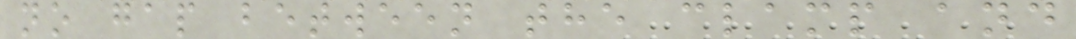no gap between the clamp and
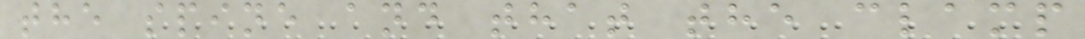the spine and that the clamp
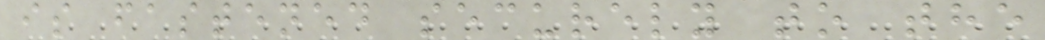is fastened securely to the
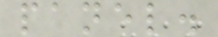panel.
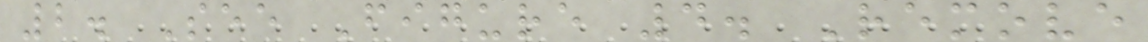2. See Figure 4. Remove
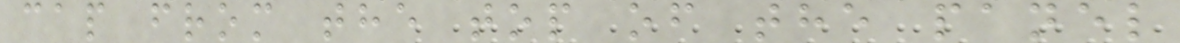cap from the top of the panel
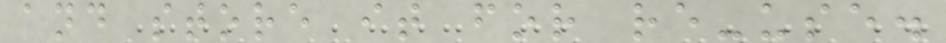and store it for re-use.
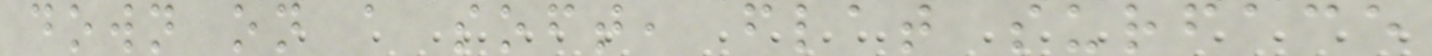down on a soft, flat surface
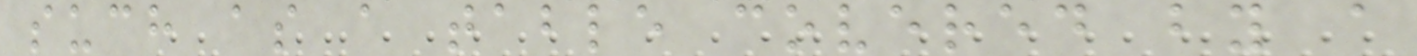such as a table covered by a
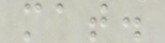mat.
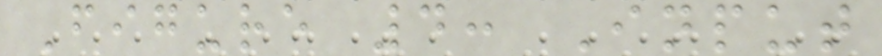Figure 4: Input
